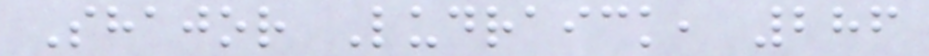Shajor Ludraick, 286
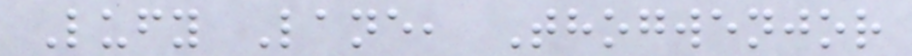Lufy Lane, Thogwenjor
